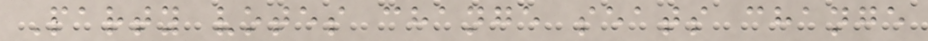Party votes change seats change
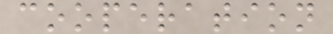cooperation
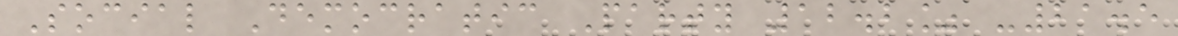Social Democratic Party 12.2% -21.5
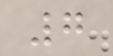7
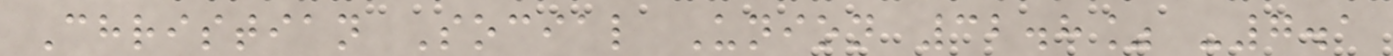Christian Social Union 32.8% -7.1
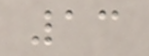13
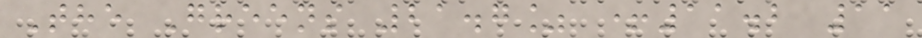The Greens 21.7% +11.2 11
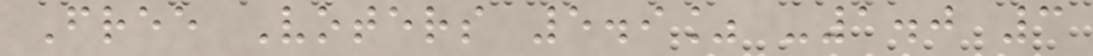Free Voters 5.9% -1.0 3
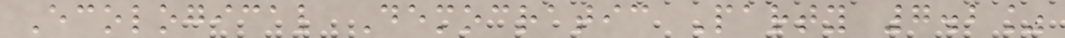Ecological Democratic Party 7.2%
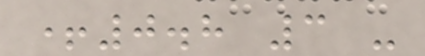+0.8 3 -
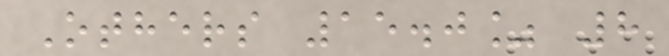Others 15.0% 8
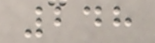248
